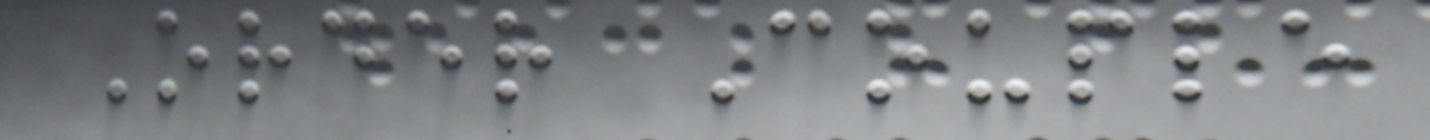Order Couple
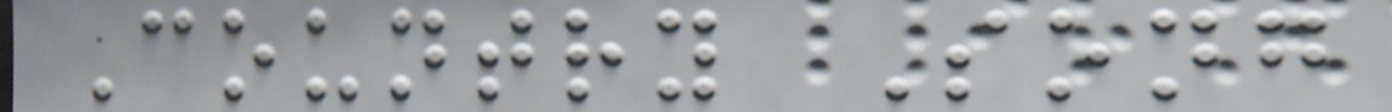Country Song
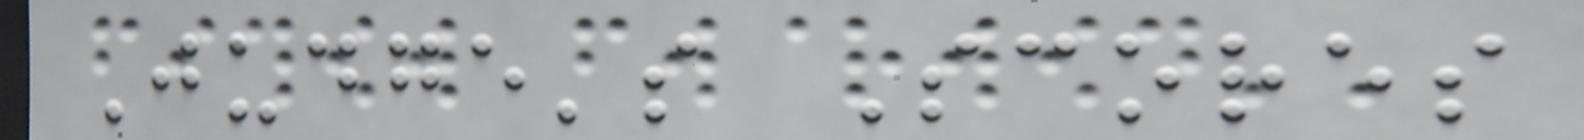Judge's Scores
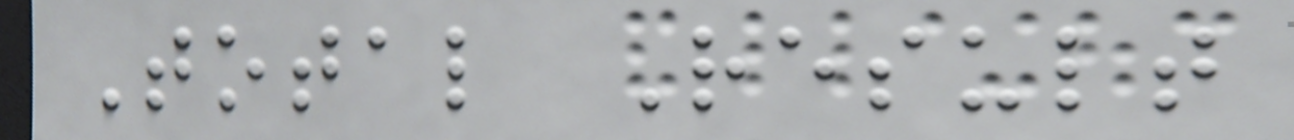Total Result
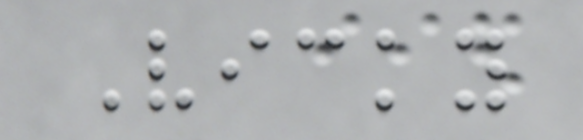Vicky
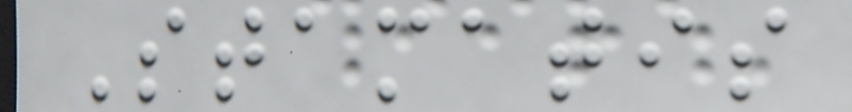Stamatis
